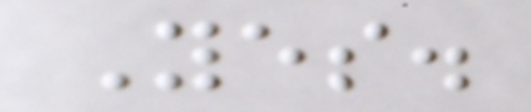Yes.
